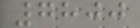7800
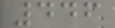446
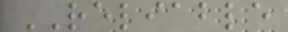RELIABLE
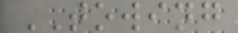TOWING
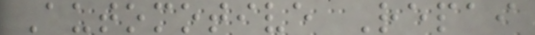Automotive Repai
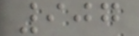907
